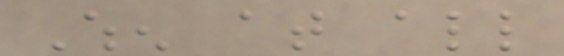When at all
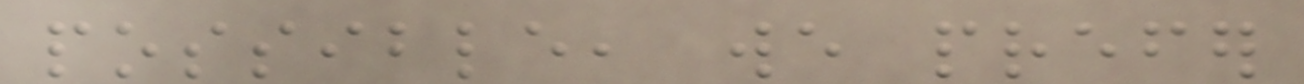possible, we prefer
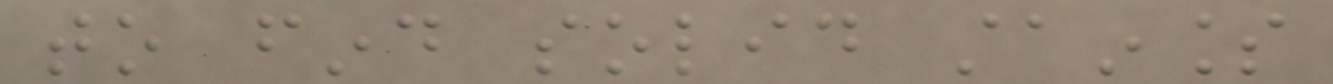to find solid stainless
